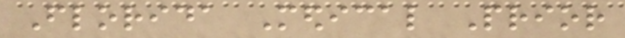Florida Medical Prior
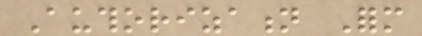Authorization Form
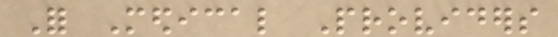For Medical Providers
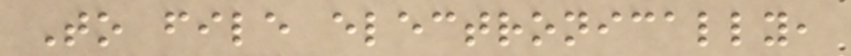To file electronically,
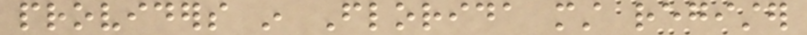providers in Florida must register
